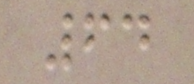64
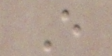E
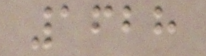1628
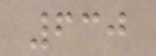630
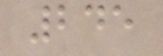245
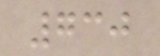730
